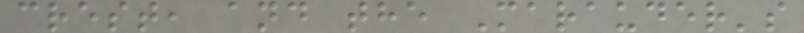crest, and the Marauder's
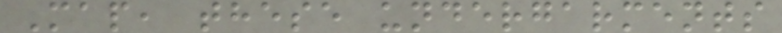Map, these undergarments
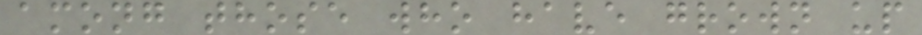among those who have grown up
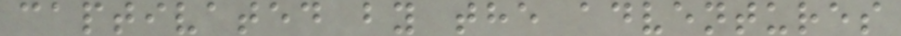captivated by the adventures
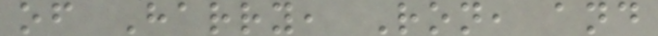of Harry, Ron, and
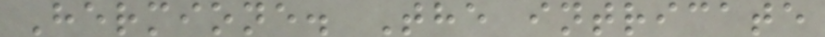Hermione. The intricate
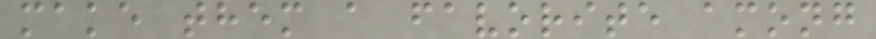make them a favorite among
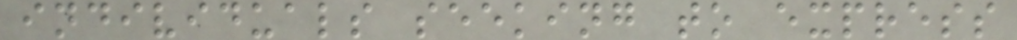individuals seeking to express
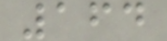164
